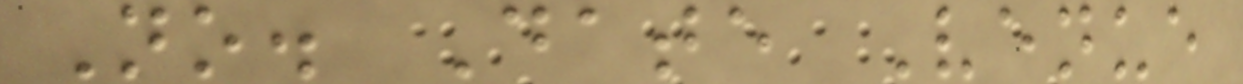No. Date Venue
